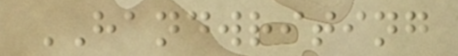HANDWRITING
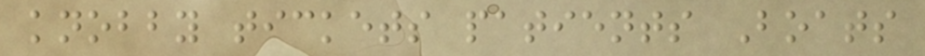knobby tickets patients Boats
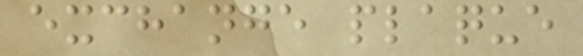exchange plaque
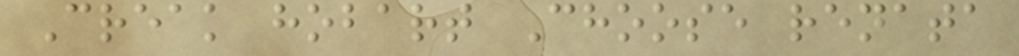Creak hobart Choose renata
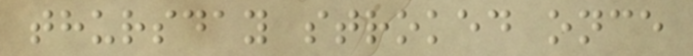thursday stroked once
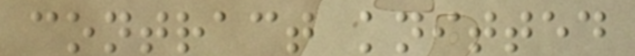contract knitted
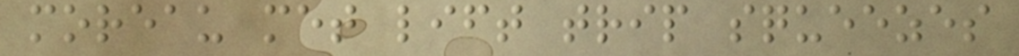moreau met lift trip squeezes
